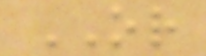OR
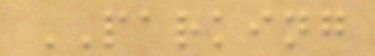PARKING
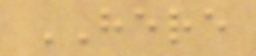HERE
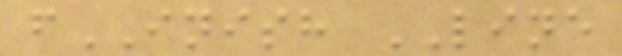fINISH LINE
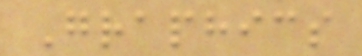Graphics
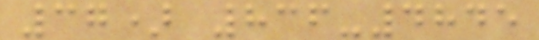37) 836-4845
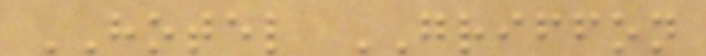HOTEL GRIFFON
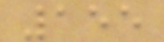155
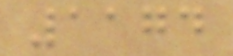1174
